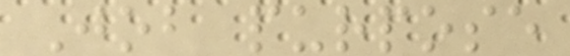Job purpose
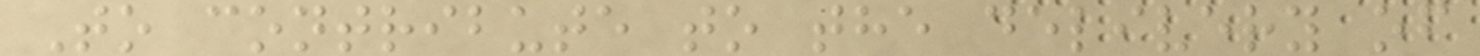To contribute to the delivery of
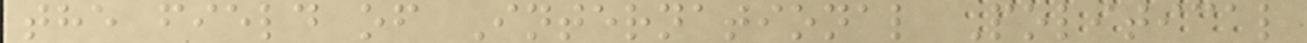the field of International Political
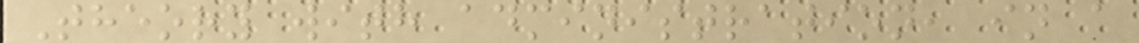Theory with administration, in a
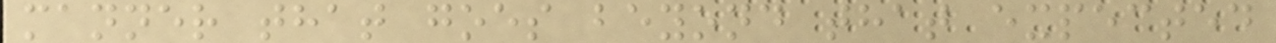manner that goes beyond that expected
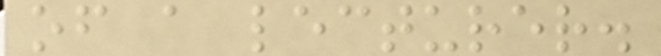of a lecturer.
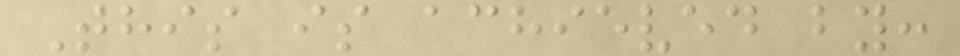This is achieved by:
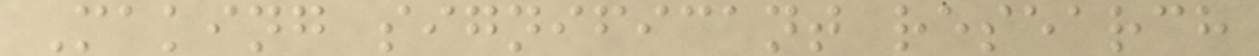Making significant research
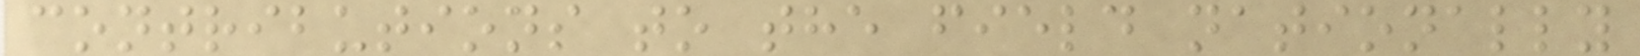contributions to the field nationally
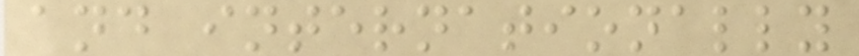and internationally
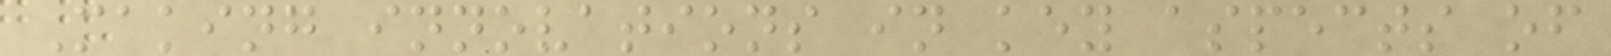Making innovations in key aspects of
